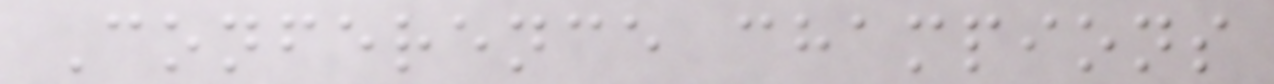Conference champions
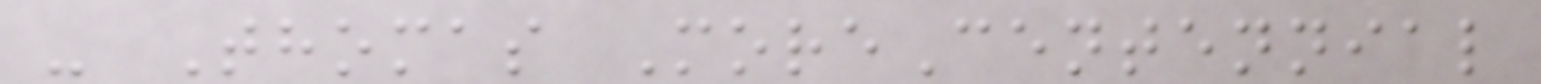- Thomas MoreCentennial
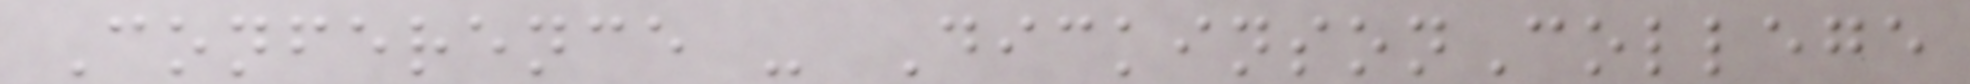Conference - DickinsonCollege
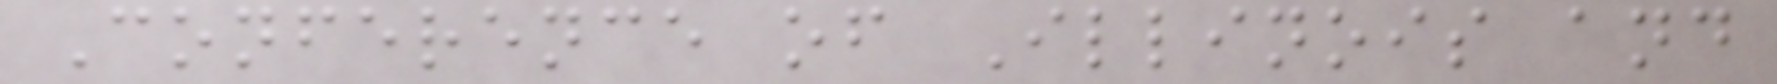Conference of Illinois and
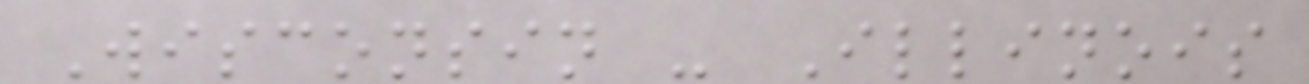Wisconsin - Illinois
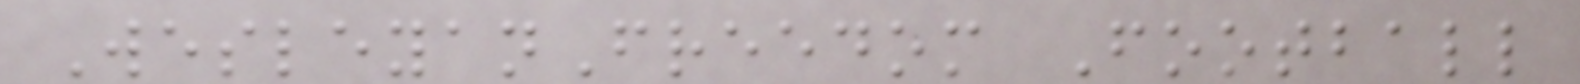WesleyanFreedom Football
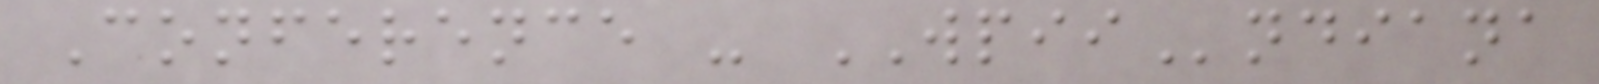Conference - WPIIndiana
